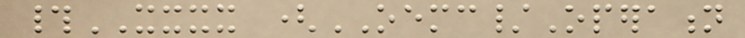#XXXX (OEMC/Operation
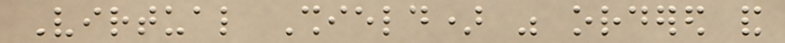Virtual Shield) was ordered and
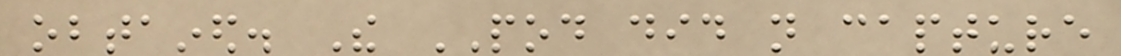obtained. The POD did not capture
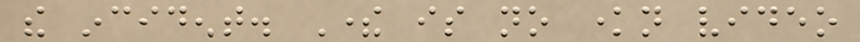the incident. There is no known video
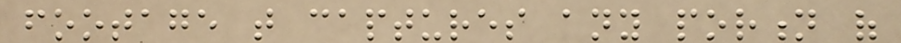footage that captures any portion of
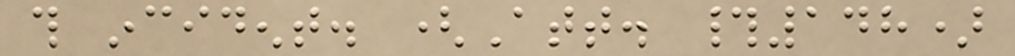this incident. (Att. #148)
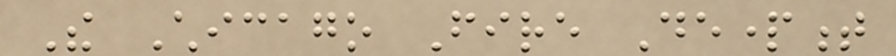The Chicago Fire Department
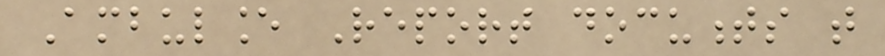Ambulance Report documents that
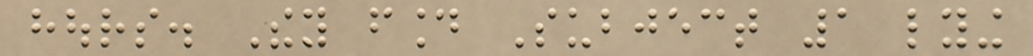hours. They found Subject 1 lying
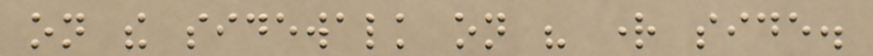on the sidewalk on his right side.
